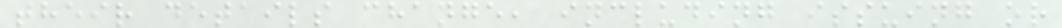their details change, including issuing or
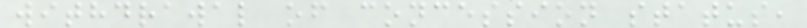withdrawal of concession status,
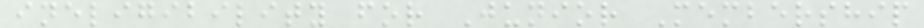ineligibility for Junior Membership
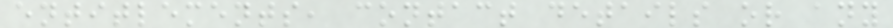entitlements, contact details or any
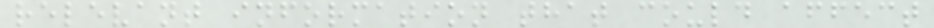relevant information that could affect
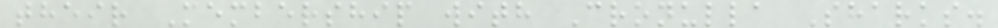their Membership with Cronulla Sharks.
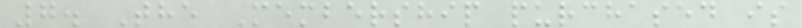7. The Membership purchased is
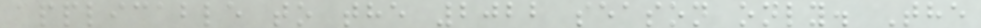applicable to the 2022 season only. The
